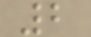2
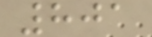801
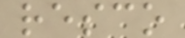resco
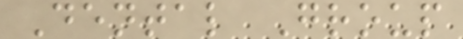Dental Group
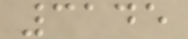3145
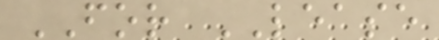FOR LEASE
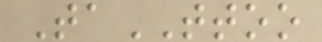TaTTOO
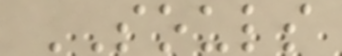SOULS
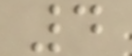4
